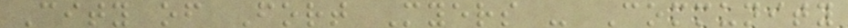City of Fort Myers - Community
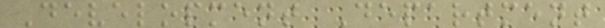Development Department
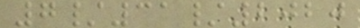7/31/2020
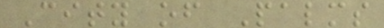City of Palms
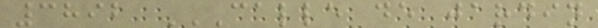3892 CALLE DE JARDIN
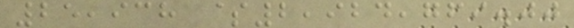25,938 $2,924,769.00
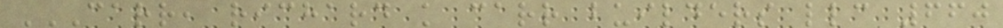CARR, RICHARD K CARR BUILDERS LLC 660
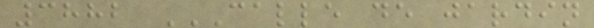3882 CALLE DE JARDIN
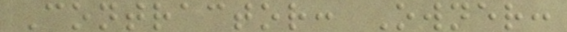Contractor: Owner:
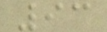93
